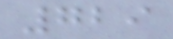729
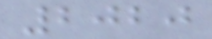2020
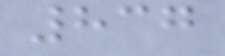837
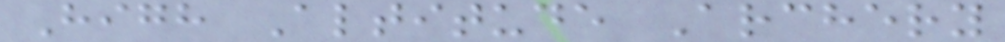High Altitude Archery
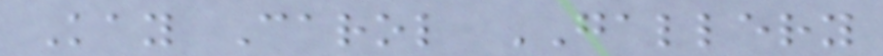Kay Carol GALLERY
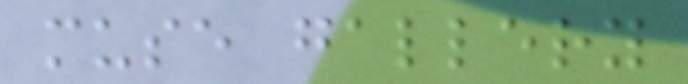muse gallery
